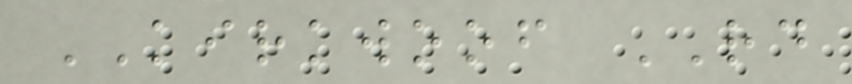KIRKWOOF RD
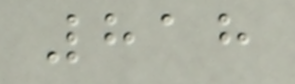818
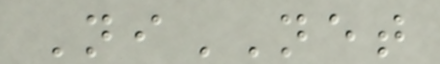NiNET
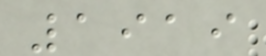1919
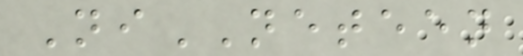NiNETEEN
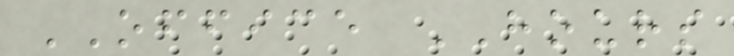OFFICE HOURS
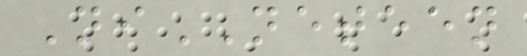NiNETEEN
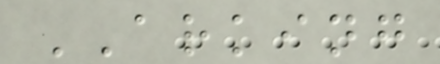ARKING
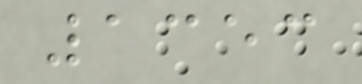1353
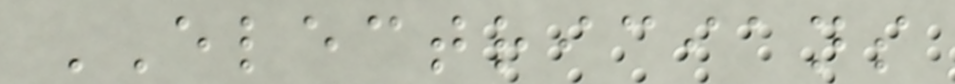ELECTRICIANS
